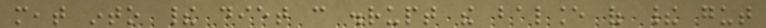meat into their diet can disrupt the balance of their gut
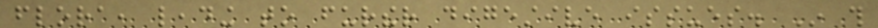flora, leading to further digestive issues. In this
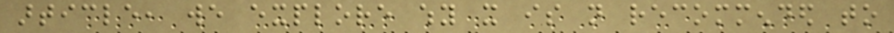article, we explore why it is not recommended to
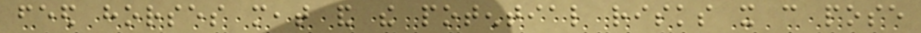feed horses meat and the potential risks it can pose
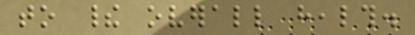to their overall health.
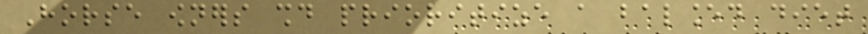Horse owners should prioritize a balanced diet
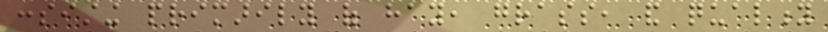consisting primarily of hay, grass, and quality
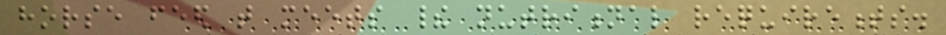horse feed that meets their nutritional requirements.
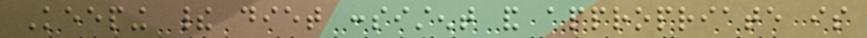Keeping their diet consistent and appropriate is
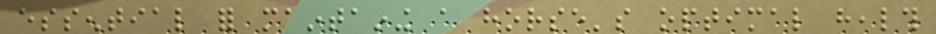essential for maintaining a horse's optimal health
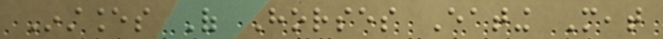Instances Of Horses Eating Meat
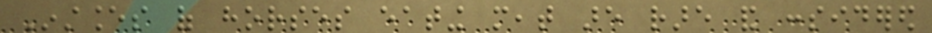Instances of horses eating meat are rare and considered
